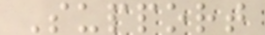Support
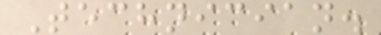Technician.
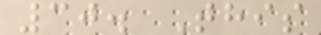30. This
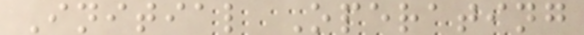Initial Operating
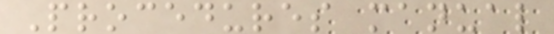Procedures manual
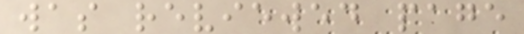was reviewed page
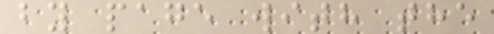by page with the
